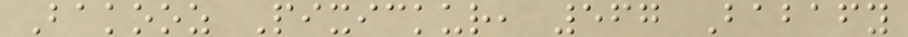Bakooz Pixickur, 567 Babafy
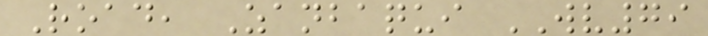Road, Zanbaqui WV79
